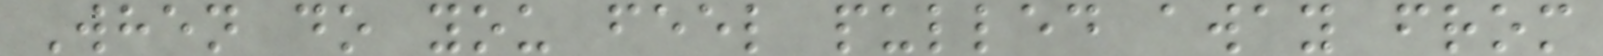When do you feel pulled away from
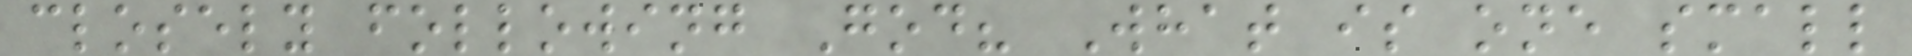closely following God? What is one small
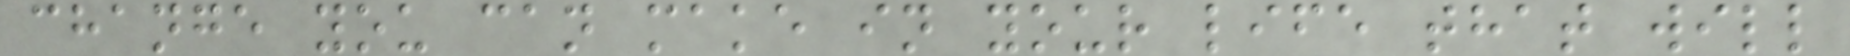change you can make in your life that will
